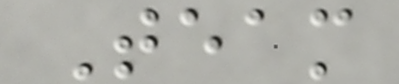Team
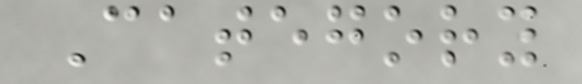Category
